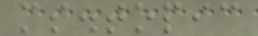ms.topic
